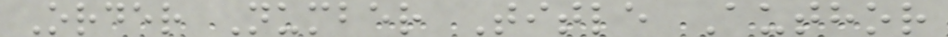Order Number Title Author
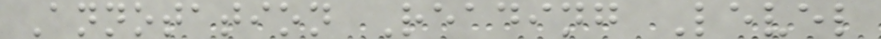Annotation Reading Level
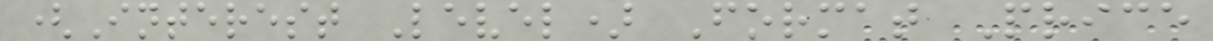(Interest Level) Format Price
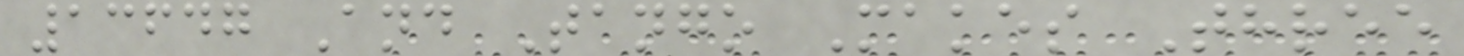13647 And Tango Makes Three
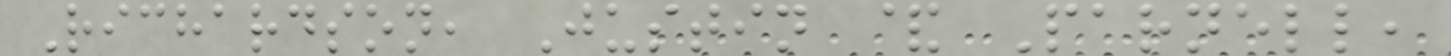Richardson, Justin & Parnell,
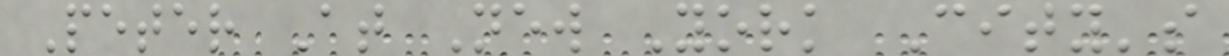Peter At New York City's
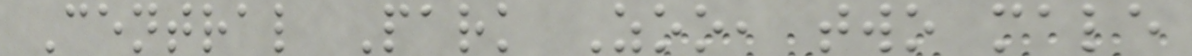Central Park Zoo, two male
